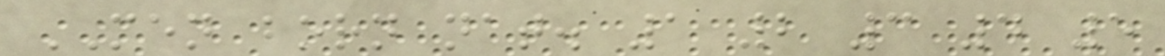MEN born nat. 1 2 3 4 5
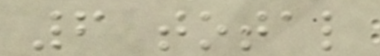6 total
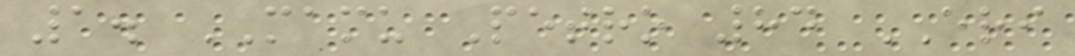1. MAMU Petro 84 ERI
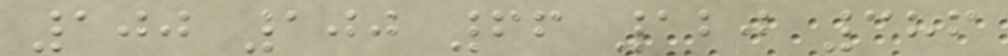100 100 66 120 386
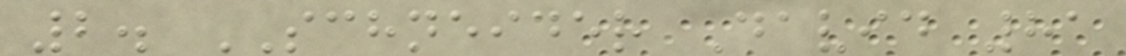2. SCHNEIDER David 81
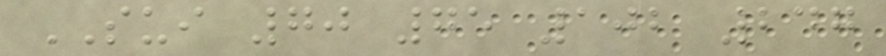SUI 70 75 102 247
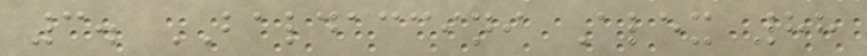3. BALDACCINI Alex 88
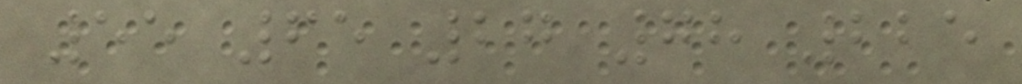55 65 27 78 225
